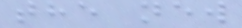the new
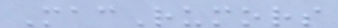MacRumors
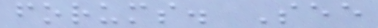forums. See
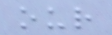our
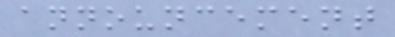announcement
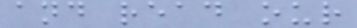and read our
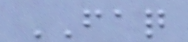FAQ
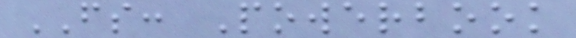FS: Powerbook
